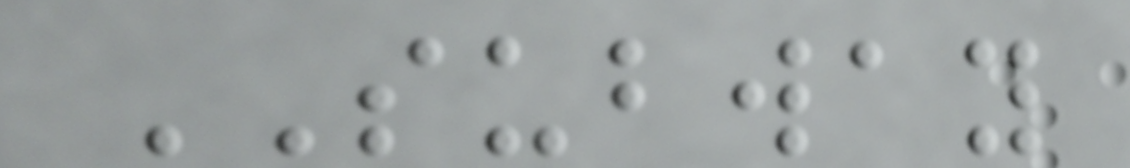SUBWAY
